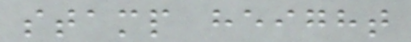stamp height
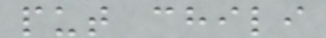put chili
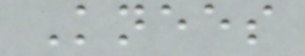Knees
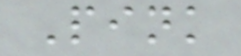Pink
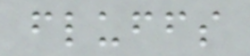fluffs
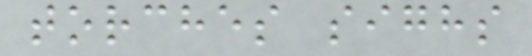torches sighs
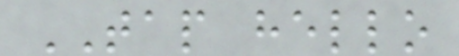TAP hello
